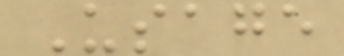Usage
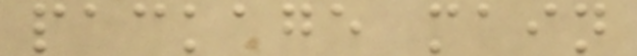package main
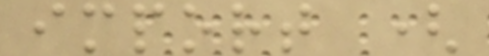import (
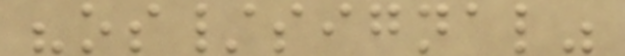"os/signal"
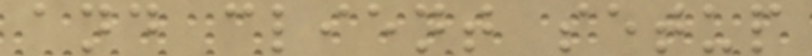and client setup
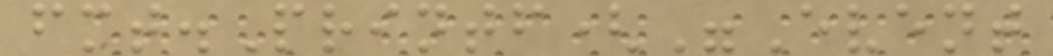fmt.Printf("Event
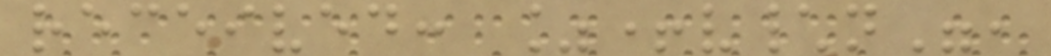received: %+v\n",
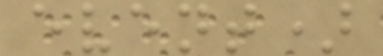event)
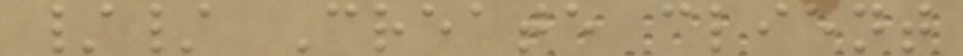// Create client
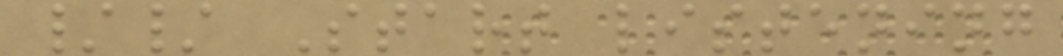// Start listening
